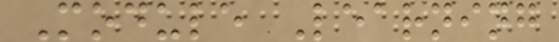Module Learning
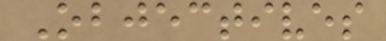Objectives
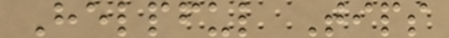Helpful Tips
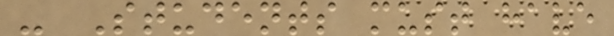- Students must have
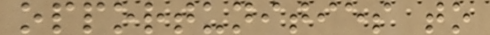opportunities to
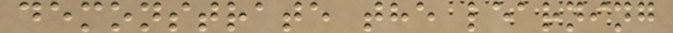demonstrate the learning
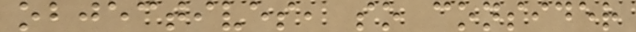objectives, so consider
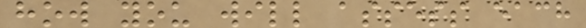how you will assess each
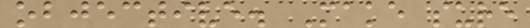objective. Make sure
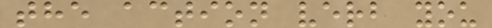the action verb you
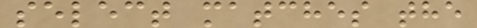select matches the
